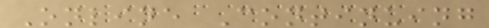Online Continuing
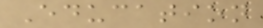Education
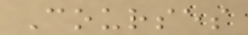Courses
